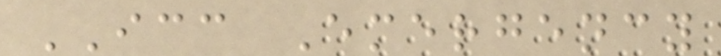ICC Emergency
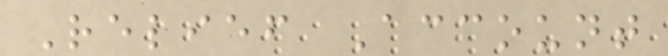Relief Account
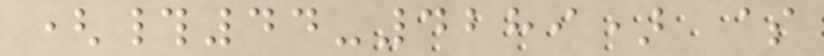(#44-4289) $
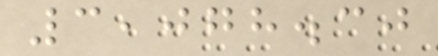3,078.30
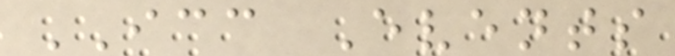ICC Events
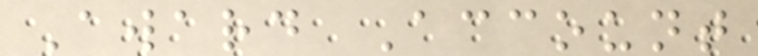Award Account
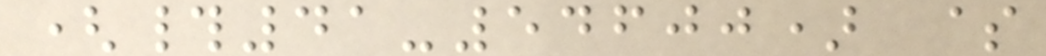(#41-54600) $
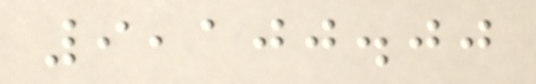9,100.00
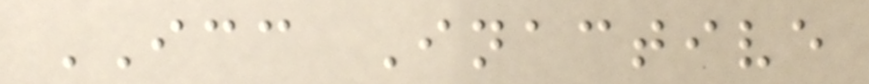ICC Inactive
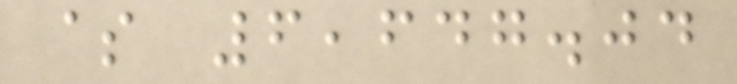$ 6,647.04
